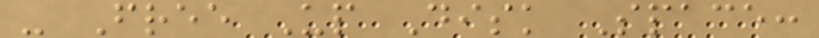- Free Up Disk Space:
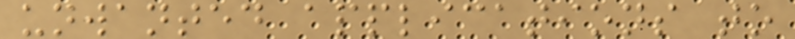unwanted applications to
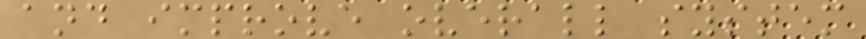and improve overall system
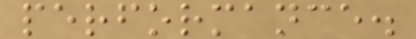performance.
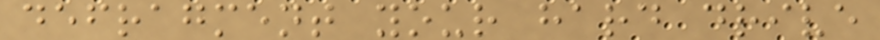defragment your hard drive
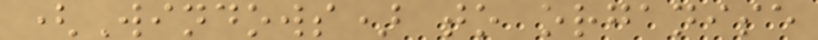(Windows) to organise
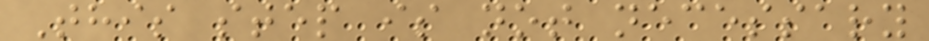This step is not necessary
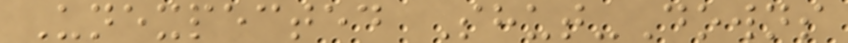Unexpected Shut-Downs
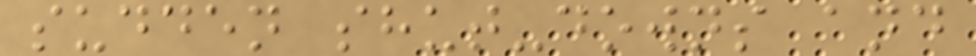sudden shut-downs and
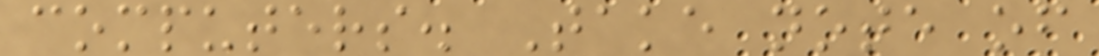computers. Take note of
